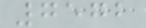7572
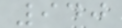940
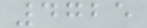4725
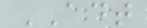ADT
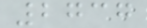2737
